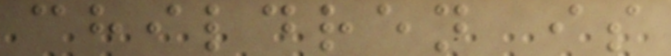children is
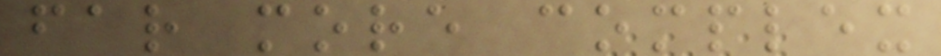far more complex
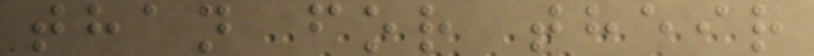than for their
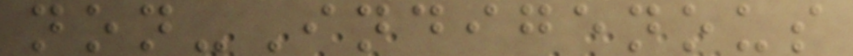non-Indigenous
